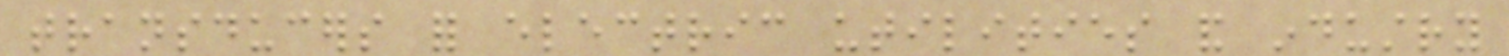transducers for electric utilities and industry
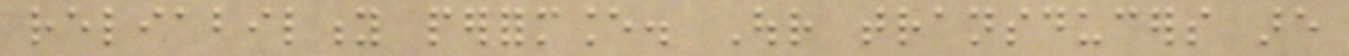reliability performance. Our transducers are
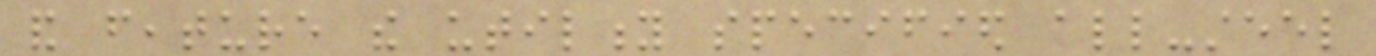and feature the utility specified all-steel
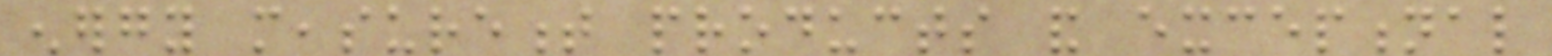energy measurement products and exceptional
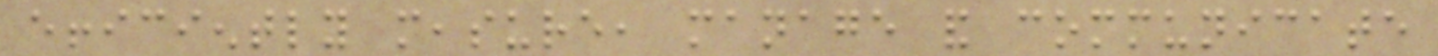efficiently measure, manage and communicate
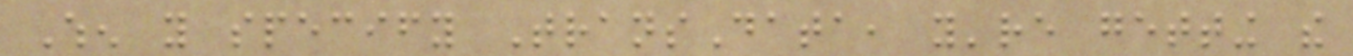When you specify TransData, you're getting the
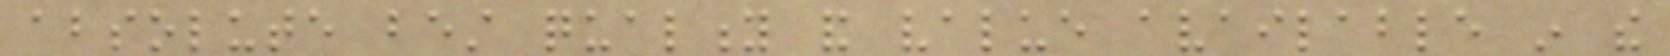absolute best quality and value available in the
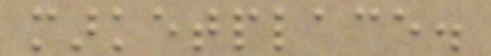marketplace.
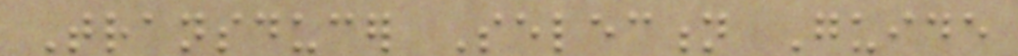Transducer Selection Guide
